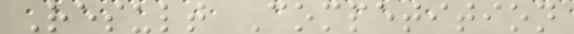Result Competition
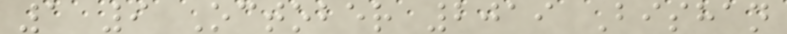1 9 October 2019 Bishan
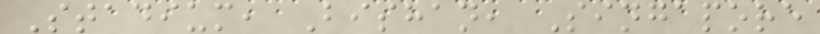Stadium, Bishan, Singapore
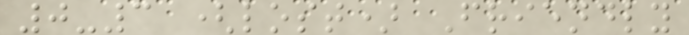0-3 (lost) Friendly
